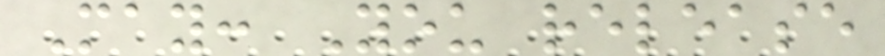May: You release
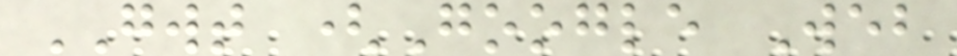GWT (Google Web
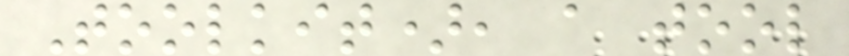Toolkit), a tool
